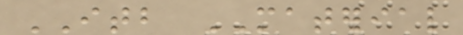ITB MATERIAL
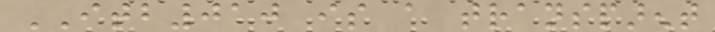ITB010 is a transparent
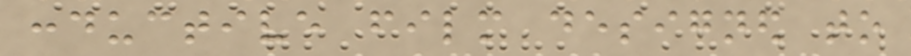conductive film designed to
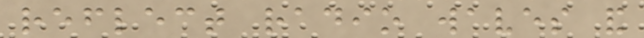reflect radio waves and
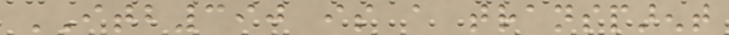ITB390 is a transparent
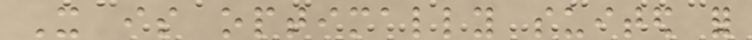It is optimally suited for
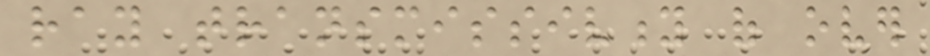ray transmissivity of over
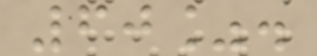60%.
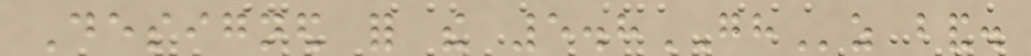Designed for the 5.8GHz band.
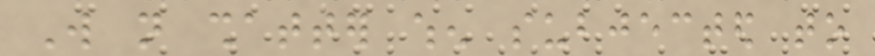Will not shatter when subjected to
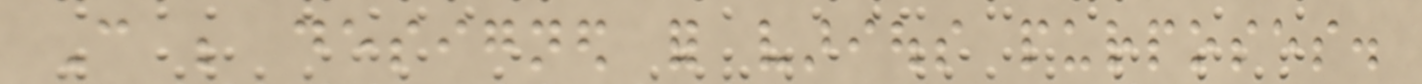Can be designed for various purposes.
